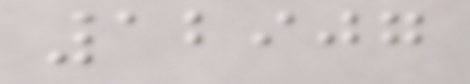12907
